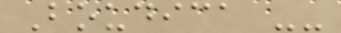Boudica --
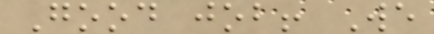Good job! We
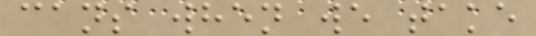cans when we take
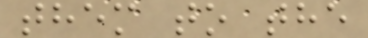them to the
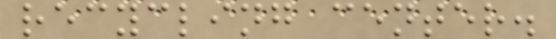recycling center.
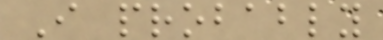I probably
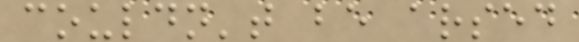couldn't be arsed
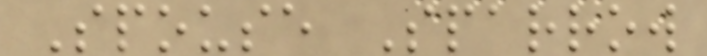Spouse Sparrow
